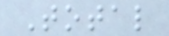Total
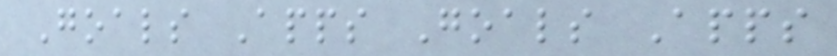Goals Apps Goals Apps
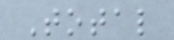Total
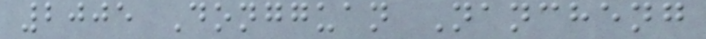2005 Dongguan Nancheng
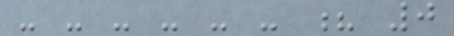- - - - - - ? 0
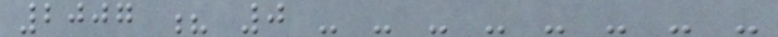2007 ? 0 - - - - - - - -
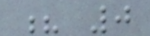? 0
